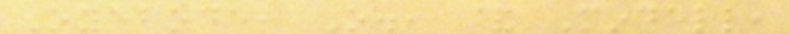Oyebode, O., & Mindell,
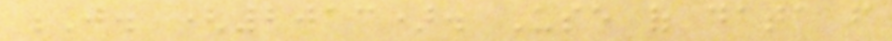J. (2013). Use of data from
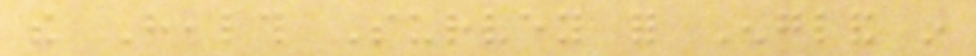the Health Survey for England in
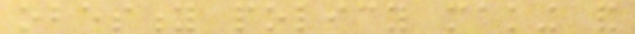obesity policy making and
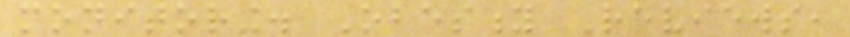monitoring. Obesity Reviews,
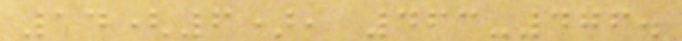14(6), 463-476.
